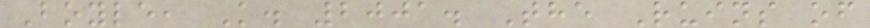Boyle, K. 2001. The Ruins of
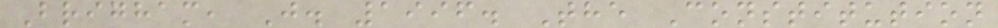Brigham, J. 1996. The Constitution
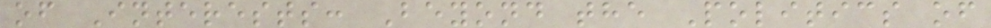of Interests: Beyond the Politics of
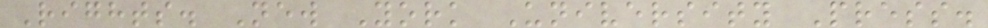Rights. New York University Press.
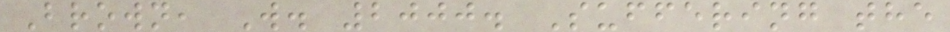Brown, W. 2000. Suffering the
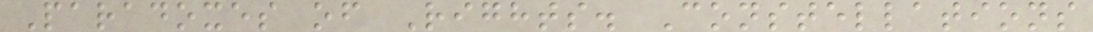Paradoxes of Rights. Constellations
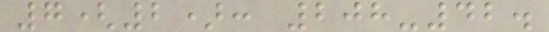7(2): 208-42.
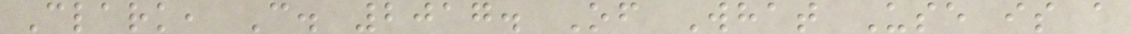Clark, C. 2017. Of What Use is a
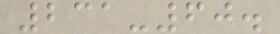231-60.
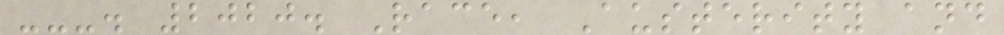---. 2020. Race, Austerity and
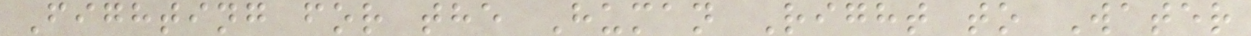Fighting for the Human Right to Water
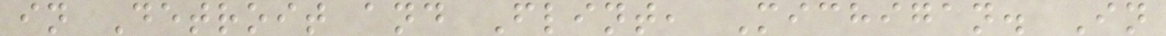in Detroit and Flint, Michigan. In
